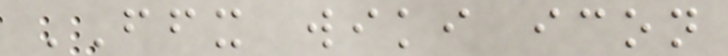FFX wiki icon
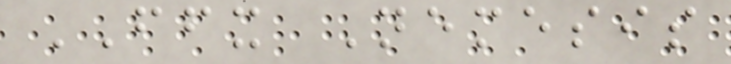FFX Nemesis
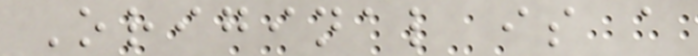Original is a
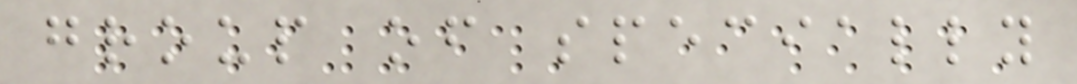group of specially
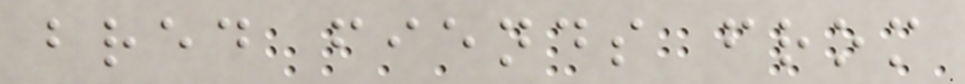bred fiends from
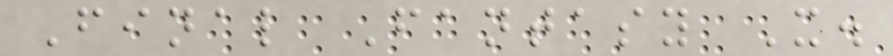Final Fantasy X.
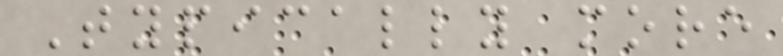Typically more
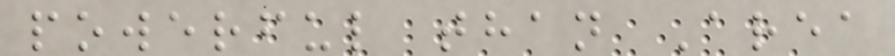powerful than Area
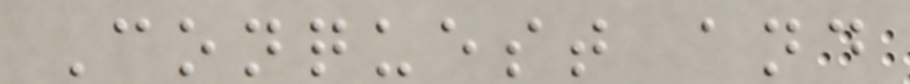Conquest and
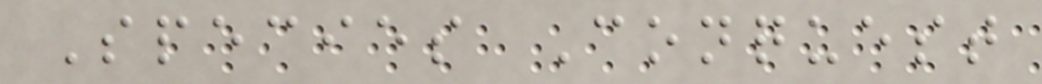Species Conquest
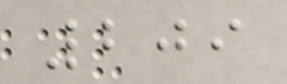209
